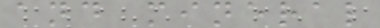and mineral
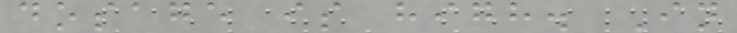dosage is high. In
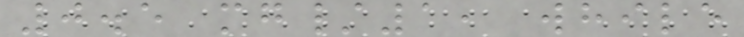0.5 mg/1, while
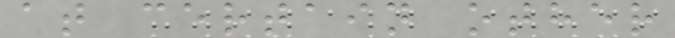at certain other
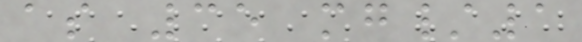as 35 mg/1
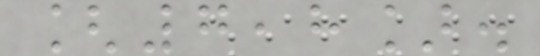[7,8].
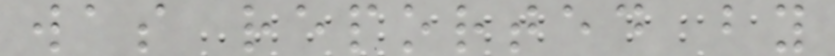was reported by
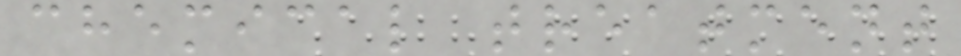chemical treatment
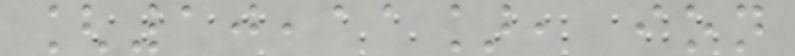[10,11], ion
